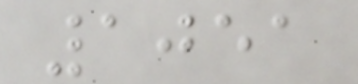1051
